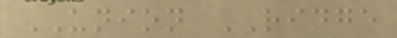UNION RIDGE
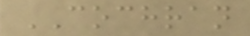COCHRAN
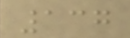137
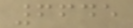6645
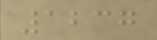1237
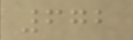672
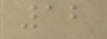12
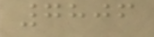7806
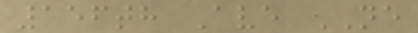156th Ave NE
